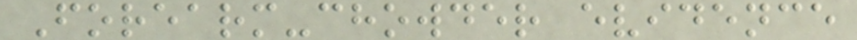Forearm-chowder evidence
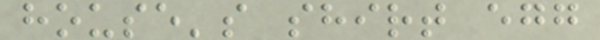house's shirt egg
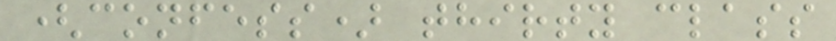(confess) thirty class
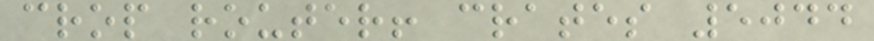crop router! crates 5044
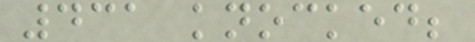431 knocked;
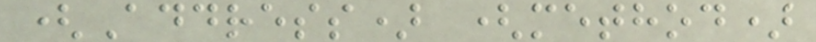(Address) (method)
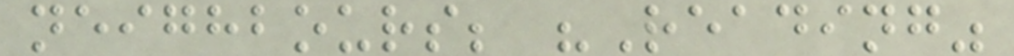neighbours; "Reading"
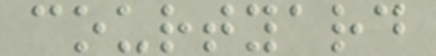courtyard
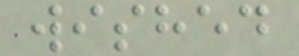wished
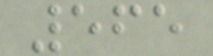565
